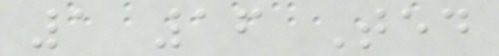1 16 Ted
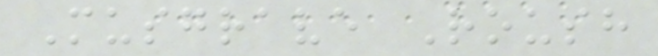Musgrave Roush
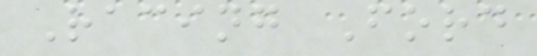Racing Ford
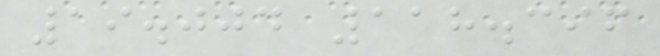19.004 118.396
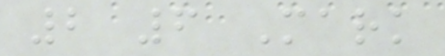2 6 Mark
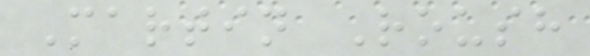Martin Roush
